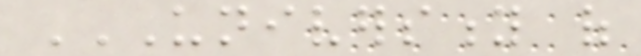UNIVERSITY OF
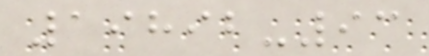19892-93
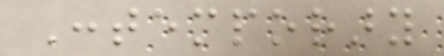Contemporary
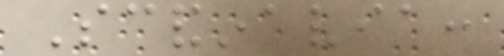Scandinavia:
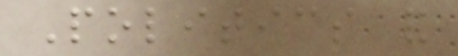Politics and
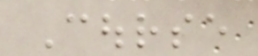Course
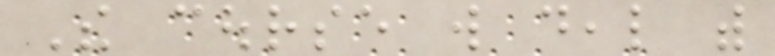The course will deal with
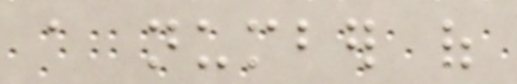a number of
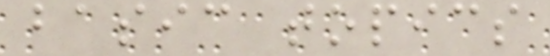basic topics
